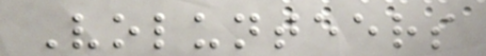Volunteers
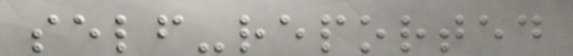self-reported
